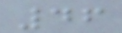46
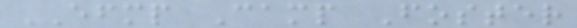EFMP Camp Foster
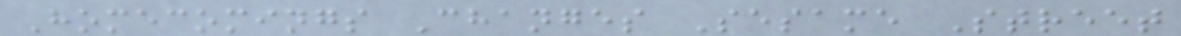Homecomings Changes Sesame Street
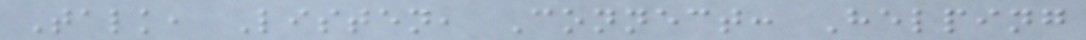Talk, Listen, Connect: Helping
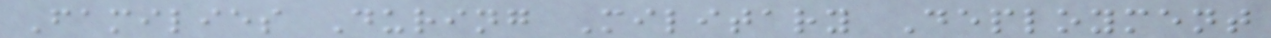Families During Military Deployment
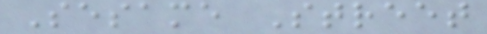Sesame Street
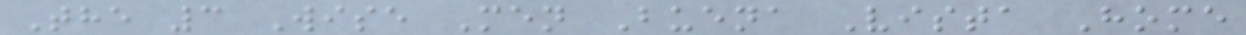The 3 Wise Men Buena Vista Home
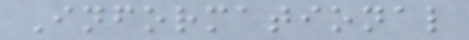Informational
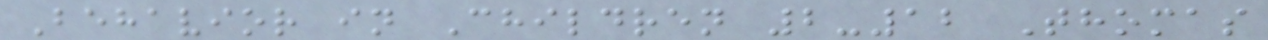Behavior in Children 2-12 Thomas
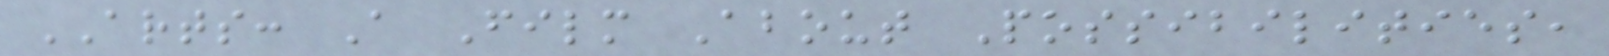ARTS: A Film About Possibilities,
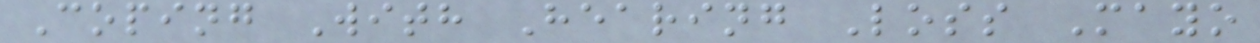Coping With Hearing Loss Mayo
